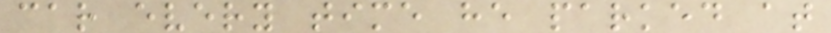car every time he parked at
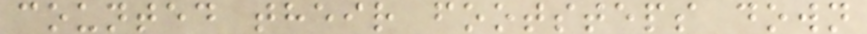counted their footsteps down
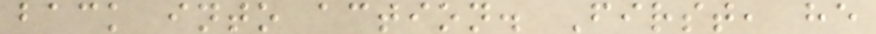back into action. First, he
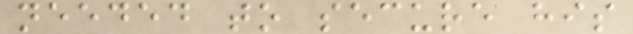needed to secure his
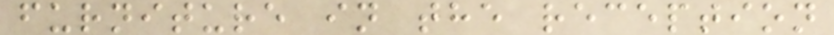furniture in the reception
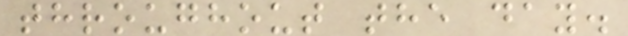throughout the day.
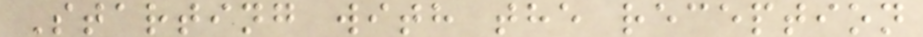Starting with the reception
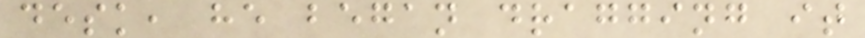desk, he began dragging it
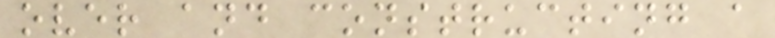over and constructing a
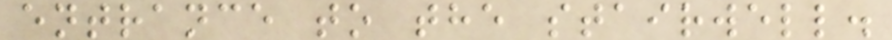entrance to the stairwell.
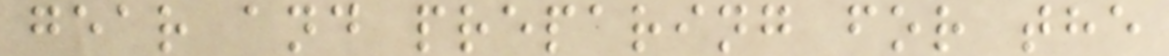gear and preparing for the
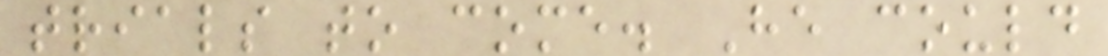trials to come. He could
